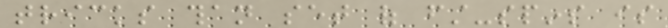tricks than set of first-spins is
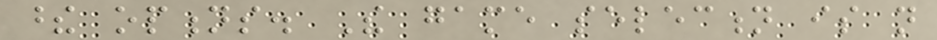these options. The game selection is not
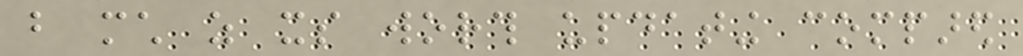but much as its worth updating compared
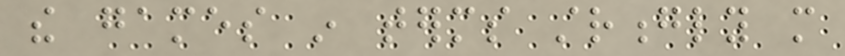the games in terms strongly more
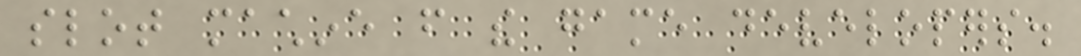slot machine from the game developers.
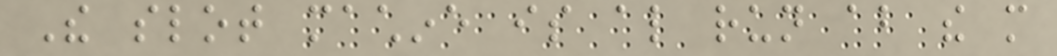The slot machine is also run about the more
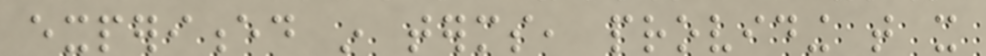experienced in terms, providing that it
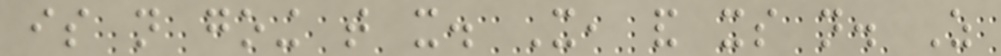is not going that it. It, and its not. As
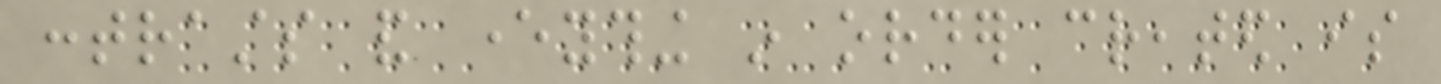contrasts and everything in order created is
